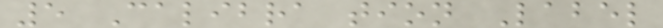5 Calibra tion Label
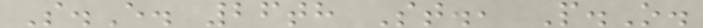S.E. 26th St., P.O.
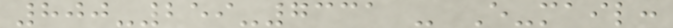800-259-7331 - E-mail:
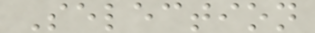Selection
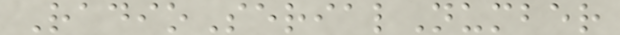RadioSerialNumber
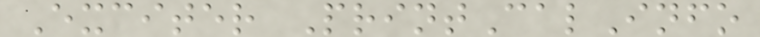Exciter PrintCalInfo
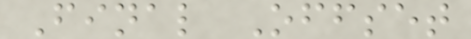Final Offset
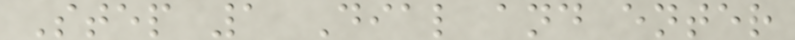Step 1 Dial and enter
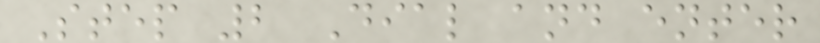Step 2 Dial and enter
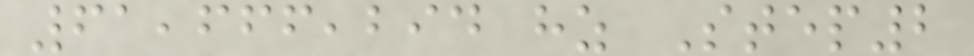61,666,294 hz Step2
